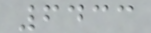6433
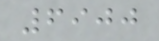6900
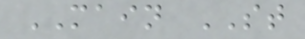MAIN ST
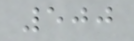500
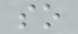so
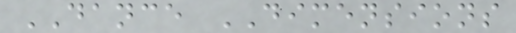DANCE DIMENSIONS
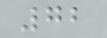72
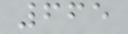665
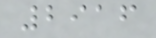2916
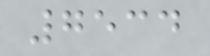7534
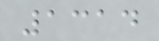1314
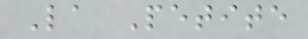La Petite
